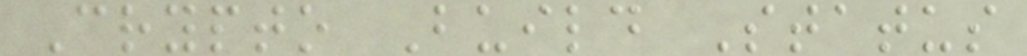Crypto Build Status
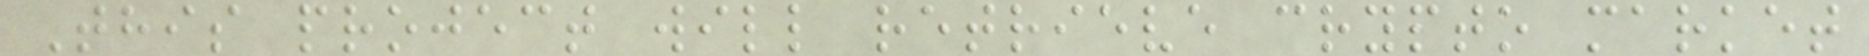This project will retrieve crypto market
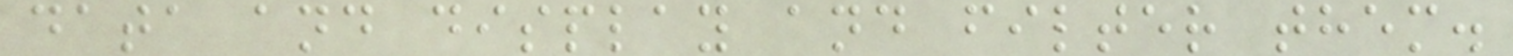data and display and filter them.
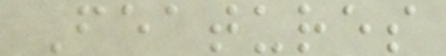Features
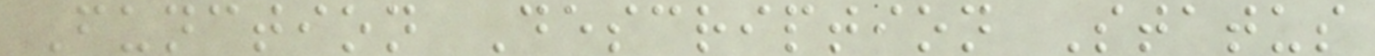Function Description Status
